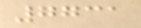7731
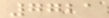7721
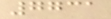7731
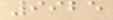9925
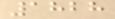1828
